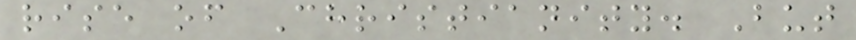rise of Christianity. But
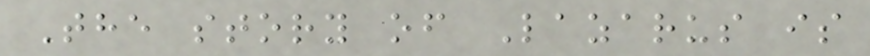The story of Lazarus is
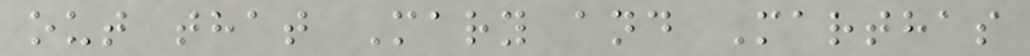out that Mary and Marthas
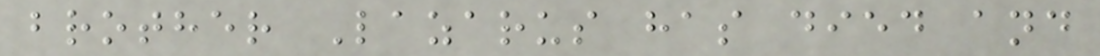brother Lazarus has died and
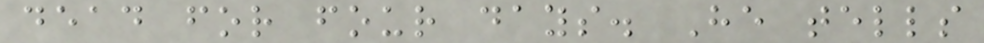dead for four days. He tells
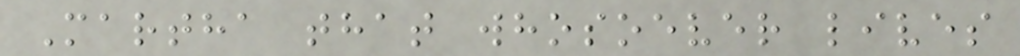Martha that whosoever lives
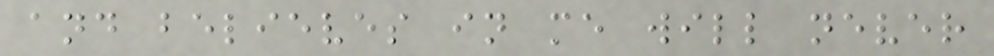and believes in me will never
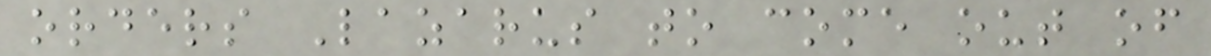orders Lazarus to come out of
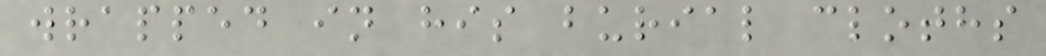wrapped in his burial cloths
